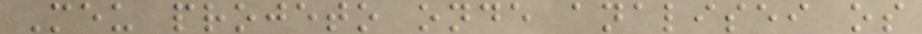Meu projeto onde analisei os
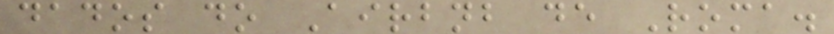dados do Airbnb de Roma.
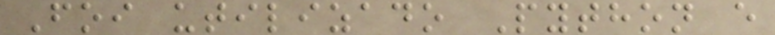Foi utilizado Python e
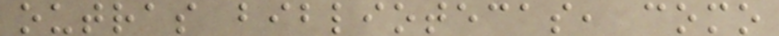outras bibliotecas, como
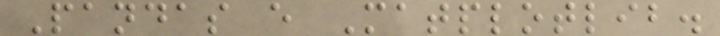Pandas e Matplotlib.
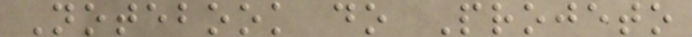Notebook do Projeto
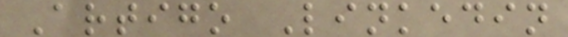Artigo Linkedin
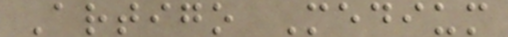Artigo Medium
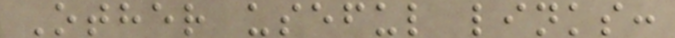Other useful links:
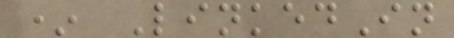* LinkedIn
